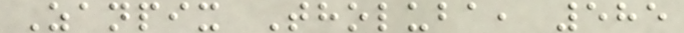Zanpix Tholuba, 585
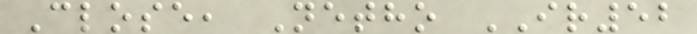Close, Netho IR52
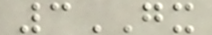3GX
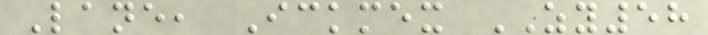Lane, Ickmex ZY58
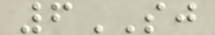6SJ
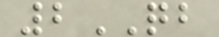2QB
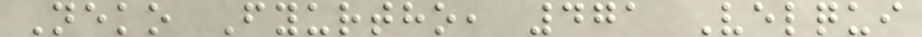Neko Fyurtho, 471 Velqui
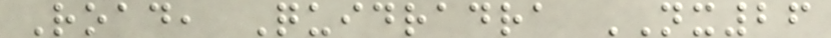Road, Quidradra NX26
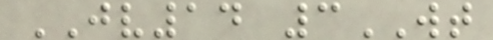JV14 3WT
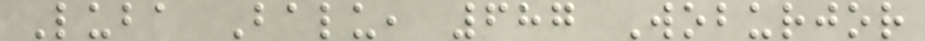Luba Balu, 687 Woburjor
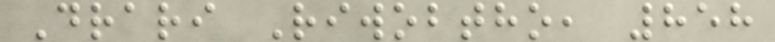Drari Riwobtho, 858
